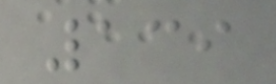139
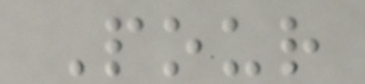Pour
